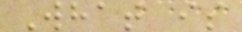What is
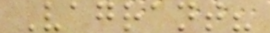Vagrant?
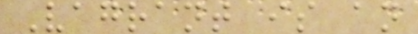Vagrant is an
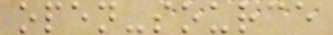open-source
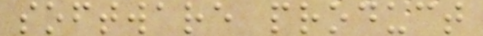software product
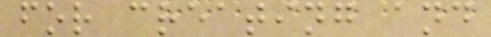for creating and
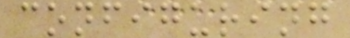configuring
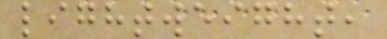lightweight,
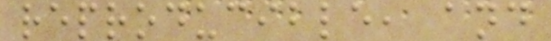reproducible, and
